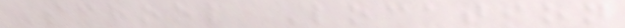School Location
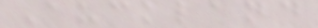Auckland
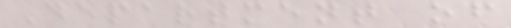Department of
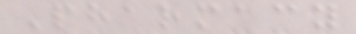Pharmacy
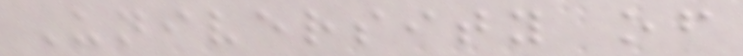University of
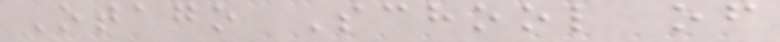Otago School of
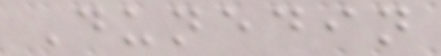Dunedin
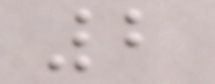2
